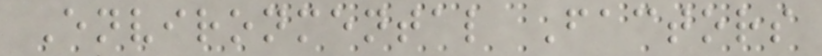Environmental Factors
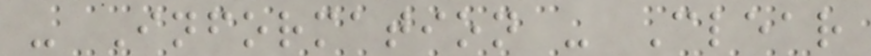- Information - Clear
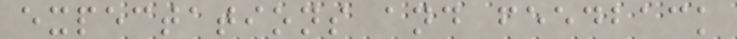expectations and feedback
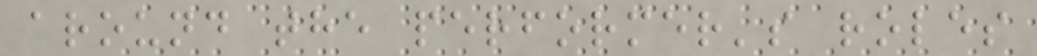around the performer's roles
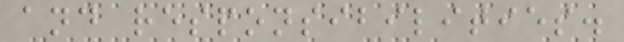and responsibilities.
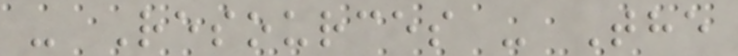- Resources - The
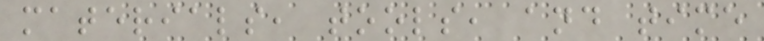materials, tools, and time
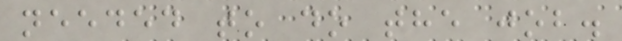needed to do the job.
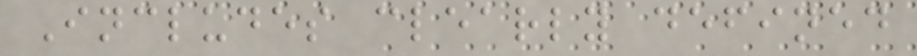Includes clearly defined
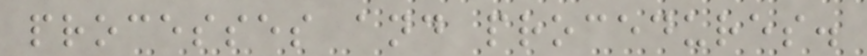processes and procedures.
